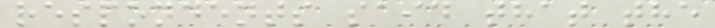respondents said that the
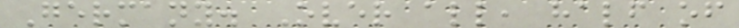Germany. Over all, half of
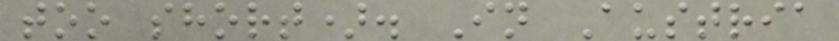too short). In Austria
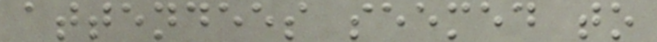attendees seemed to
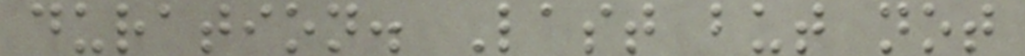duration. Last but not
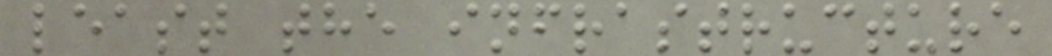least the infrastructure
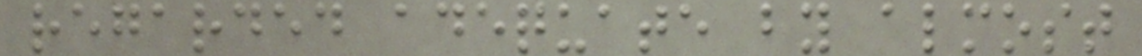regarded adequate by almost
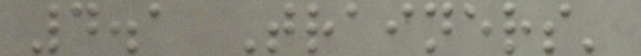4.1 Trainers'
